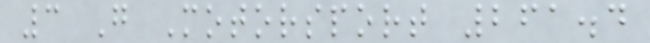3 G Motorsport 261.4
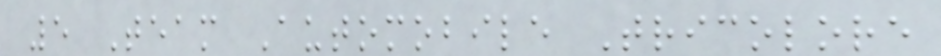5 Team Automobile Tricolore
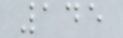145
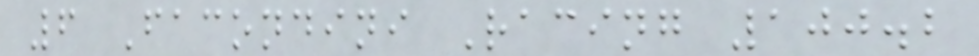6 Facondini Racing 100.2
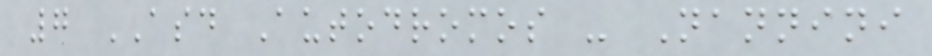7 ASD Autodromos - Nannini
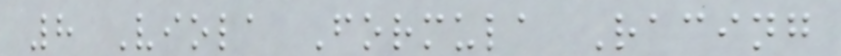8 Viola Formula Racing
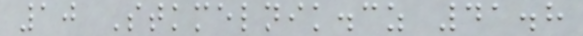10 Stkmelnik.cz 41.8
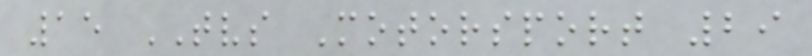15 TVS Motorsport 29
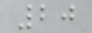20
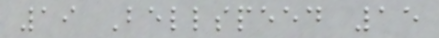19 Bellspeed 15
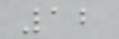12
